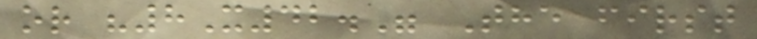or "8X42." The first
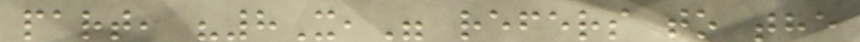part, "8X," refers to the
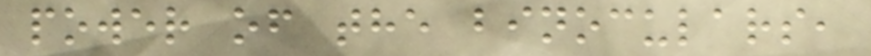power of the binoculars,
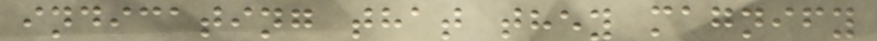indicating that they magnify
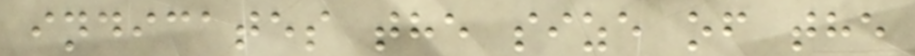indicates the size of the
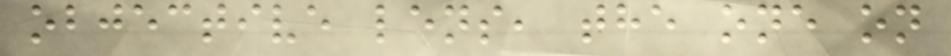objective lens, the one on
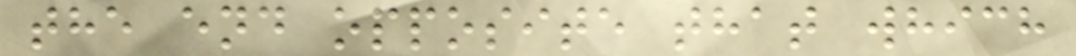the end opposite that which
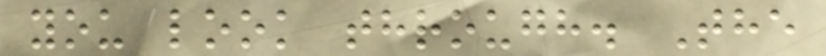you look through. The
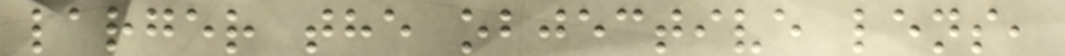larger the objective lens,
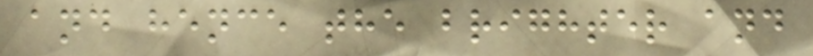and hence the brighter and
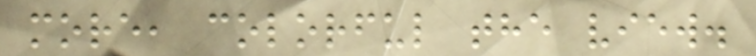more, colorful the view.
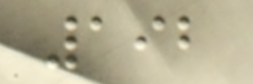192
